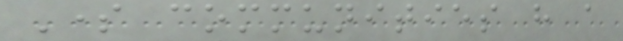Some communities have a
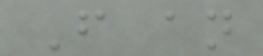From an
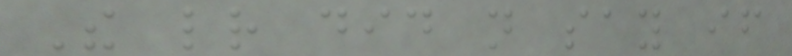The letter did not say if
